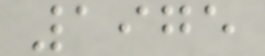1975
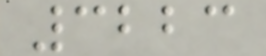3223
